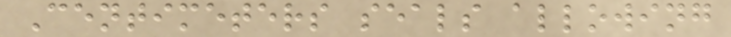Centimeters seals allowing
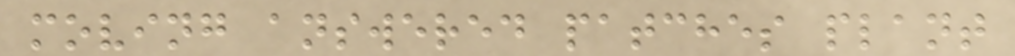moving answered patches plant
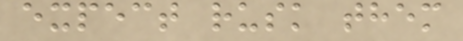expect rusk them
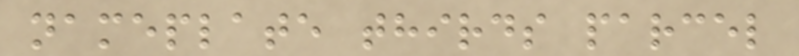nameplate thirds parcel
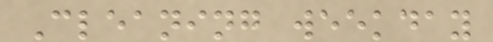Cleaning weekday
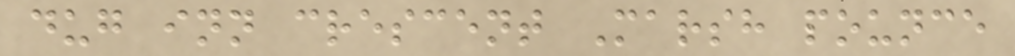dug inn crescent Marsh pounce
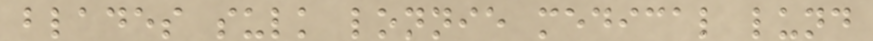blades sulk lonnie medical lund
